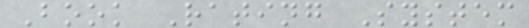Book Rating System
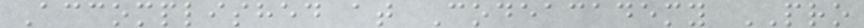Accomplished at Codeacademy PRO
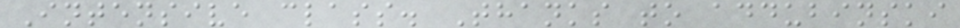Intensive class. Thanks to addubinski
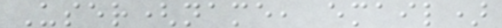User(name, email)
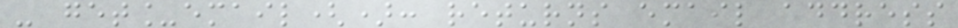- get_email(): returns email address
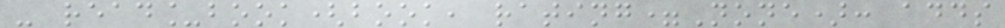- read_book(book, rating=None): adds
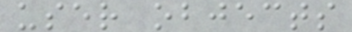user objects
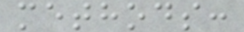methods:
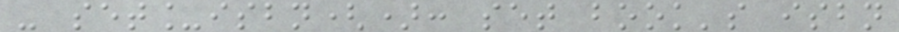- set_isbn(): set book's isbn
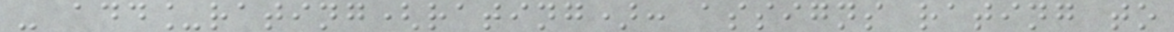- add_rating(rating): assigns rating to
